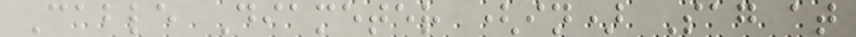Cable Diameter (in) Sag at
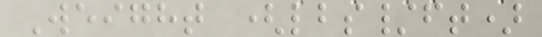Weight (lbs/ft)
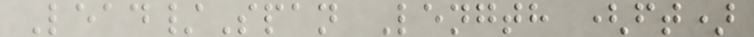Lead/Span Length (ft)
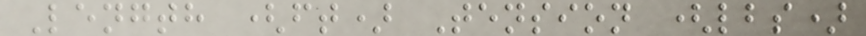Length (ft) Tension (lbs)
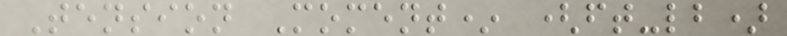Tension Moment* (ft-lb)
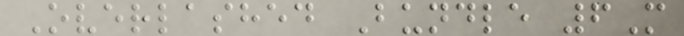Overlashed Bundle 6M
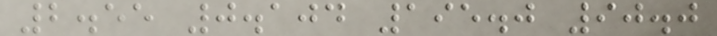2.55 0.104 195.0 90.0
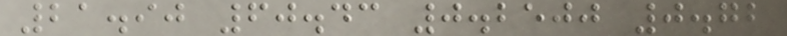21.90 60.43 0.2500 0.72
